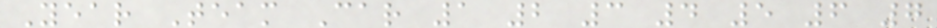Year Team Car 1 2 3 4 5 6 7
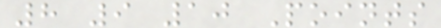8 9 10 Points
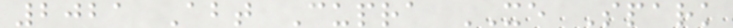2021 Abt Cupra XE Spark
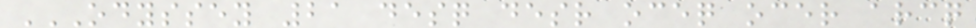ODYSSEY 21 DESQ DESR OCEQ OCER ARCQ
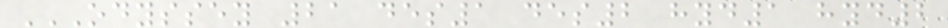ODYSSEY 21 DES1 DES2 HYD1 HYD2
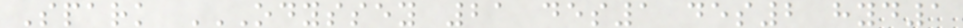Spark ODYSSEY 21 DES1 DES2 HYD1
